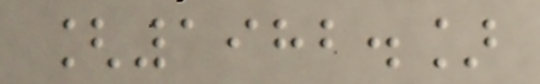[1982.]
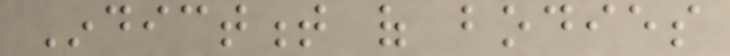Indictment of bodies
